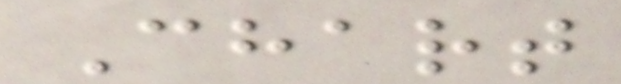Chart
